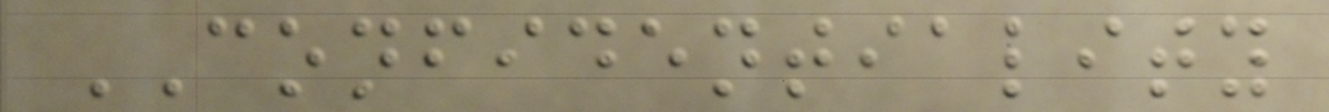CONFIDENTIALITY
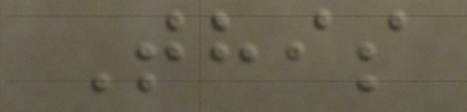This
